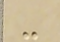-
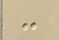-
